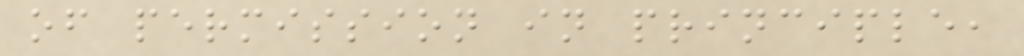of permission in principle,
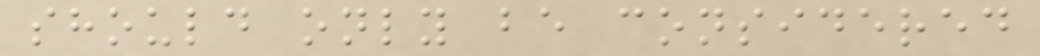should only be considered
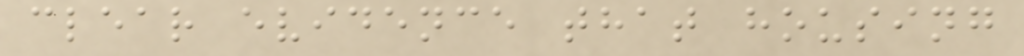clear evidence that housing
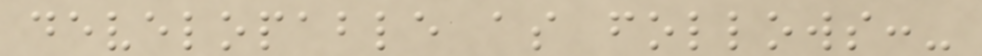developable as follows:-
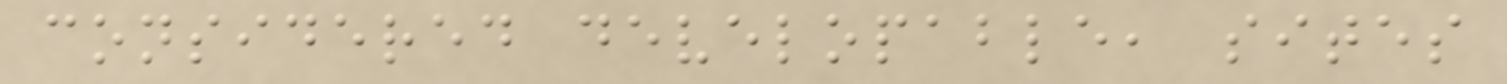considered developable, sites
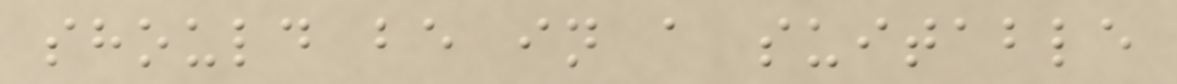should be in a suitable
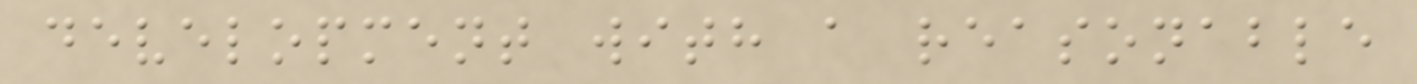development with a reasonable
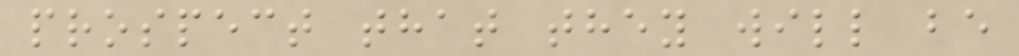prospect that they will be
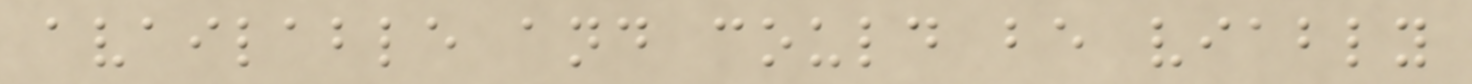available and could be viably
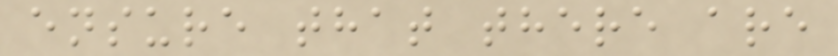ensure that there are
